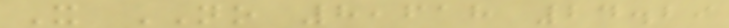X NO 8,618 24.29
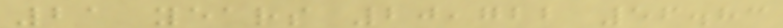21 years 20,722 56.83
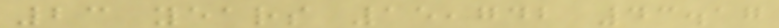23 years 15,742 43.17
